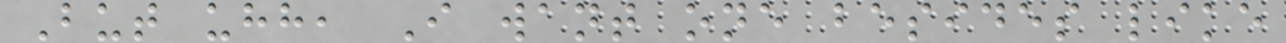But uhh, I want one besides like
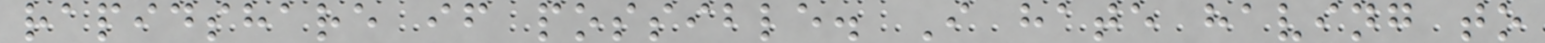rapidshare if possible. I hate having to
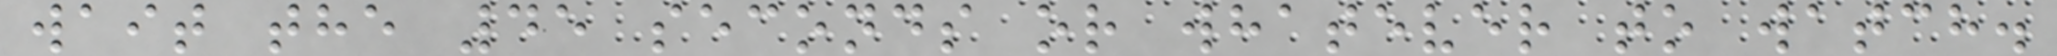wait the 45 seconds or whatever to watch.
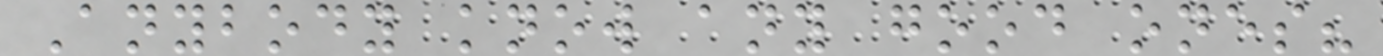Anybody know any good ones?
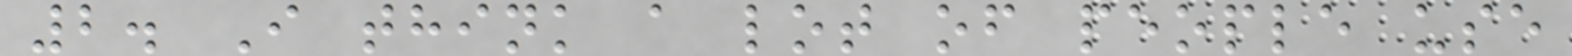2. I think a lot of people use
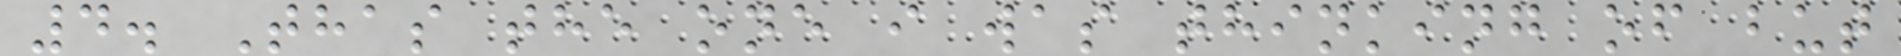4. Thas the one i was thinking of but
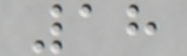18
